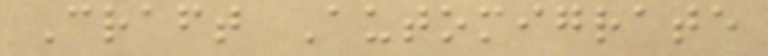Craft Automigrate
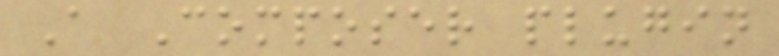A Composer plugin
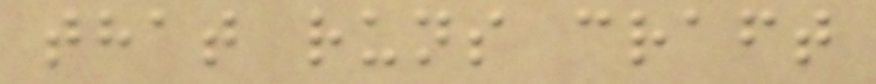that runs craft
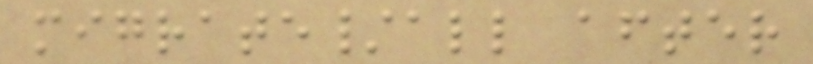migrate/all after
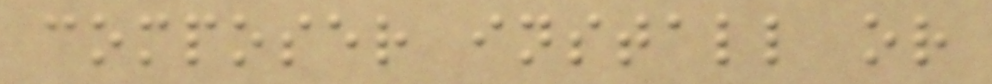composer install or
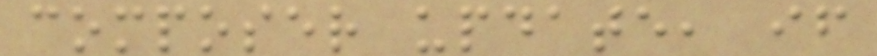composer update, if
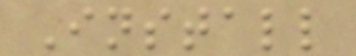Install
